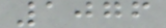1076
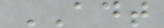ADT
